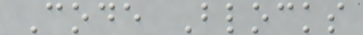Code Blocks
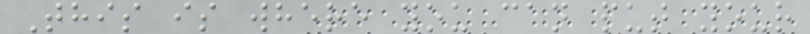This is where you can put your
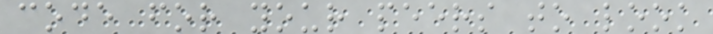code for your peers to look
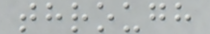through
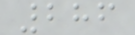286
